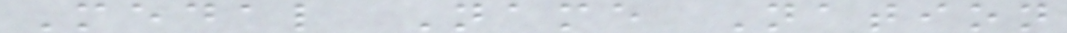Medal Name Nation
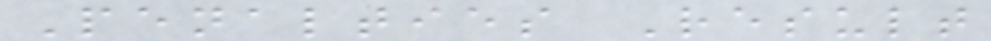Penalties Result
